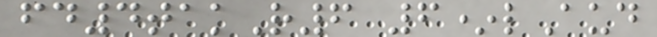fd4takR6 6*lAud
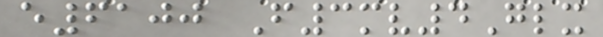e6100 F3mv4Glx
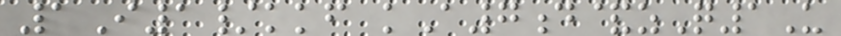1I1/kkf kA7d&zQ1U
